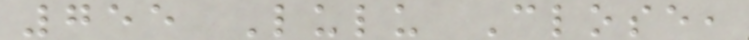755 Lulu Close,
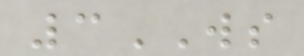3WS
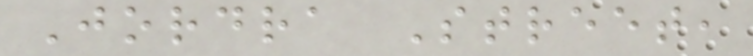Jordra Street,
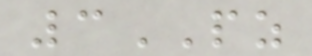3PZ
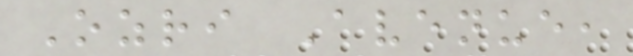Ozri Avenue,
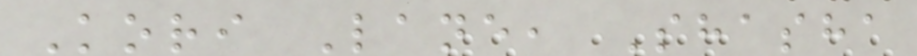Kori Lane, Shasha
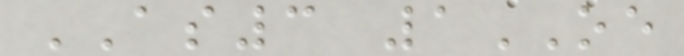AS3 1OE
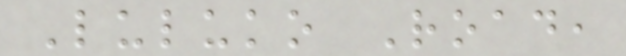Luluko Road,
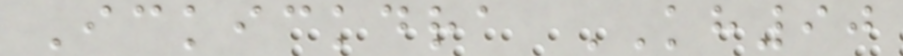Ickickdra KH90
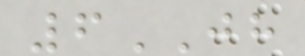6JH
